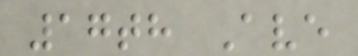17th Ave
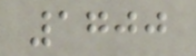1700
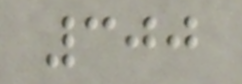300
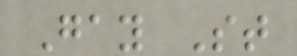Gay St
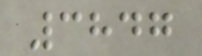3847
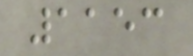1153
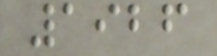1926
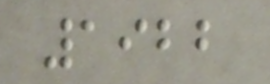1922
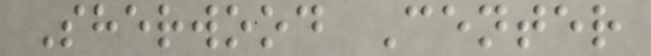Sherwood Center
